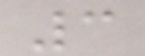3
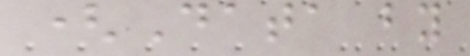(Data by
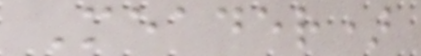Meader)
